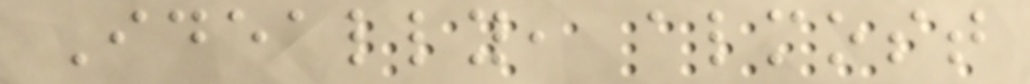Ideally, almost
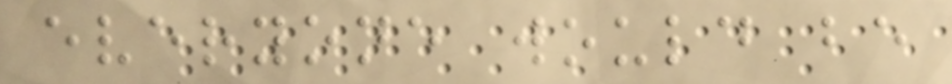everyone would be
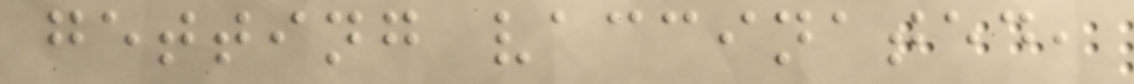getting vaccinated,
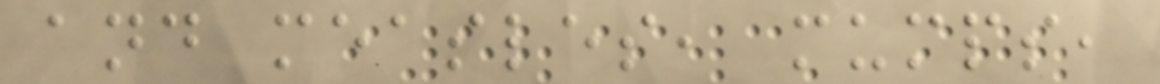and measles, mumps,
